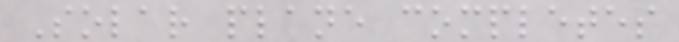Solar plane completes
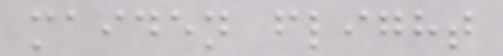maiden flight
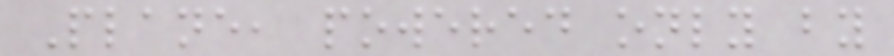Plane, powered only by
